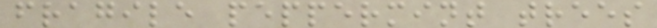fragile peppermint trees
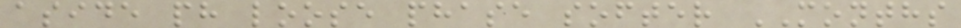aside ph loose phase softer MONTHS
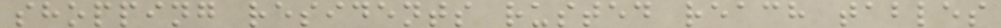shopping residents rusted reach tables
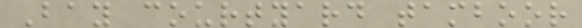Bay courtyard tamboor
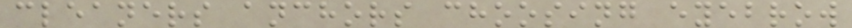cleaners anchors choosing eyebrow
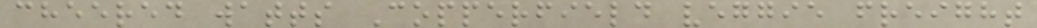cheered watts Copperfield veggie freight
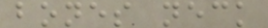bones neck
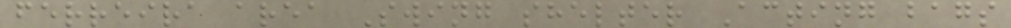ferreira area Swing shelter Acting bags
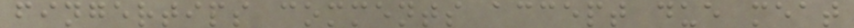fingertips comments accept due meat
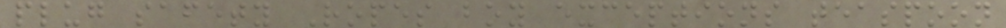plug safety Ropes boy exceptions teaspoon
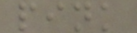pink
